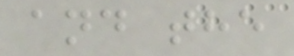and the
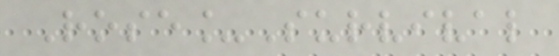Rose_Survival
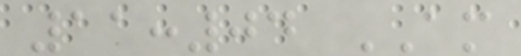11:04 AM
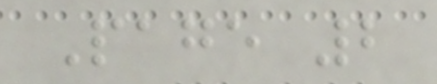Page 2
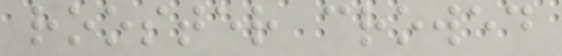rooster crowed
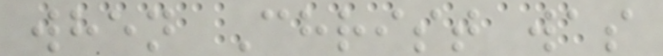when Christ was
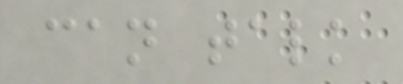can talk
